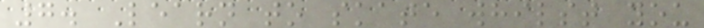7. Learn to skate whilst you
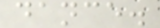dance.
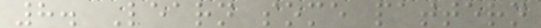8. Learn some pattern
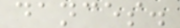dances.
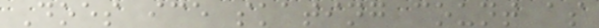Does ice skating count as
